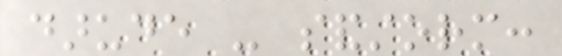darude - sandstorm:
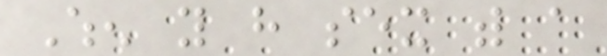When you have sex with a
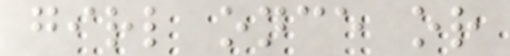girl once or
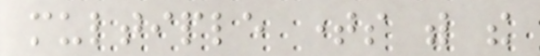multiple times with the
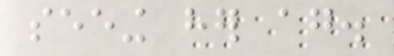seeing her again.
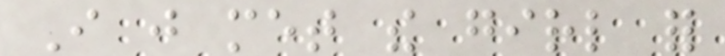I just met the girl for
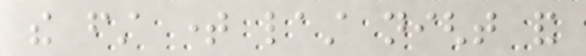the first time last night and
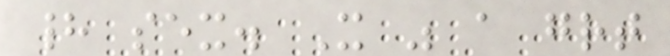had sex. It was a great
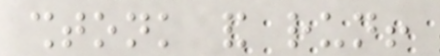shtonk and run!
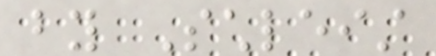by Schleist
